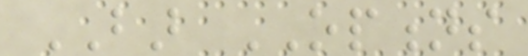BAR OPTIONS
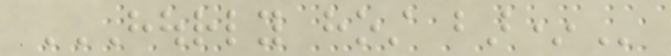HOURLY HOST BAR*
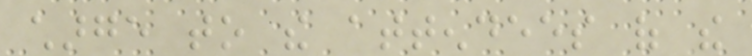charge to the attendees of the
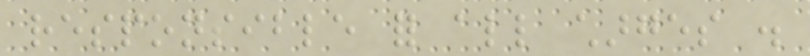responsible for all charges .
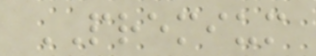PREMIUM
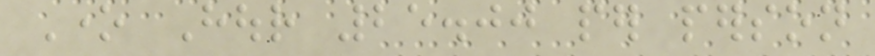One Hour 25.00 per person
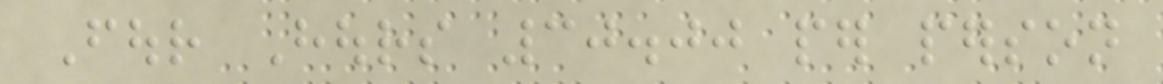Four Hours 30.00 per person
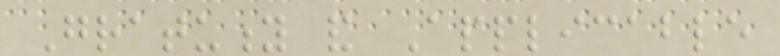Gratuity and Applicable
